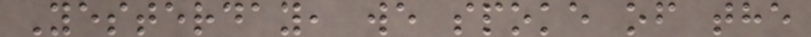Yesterday, we spoke of the
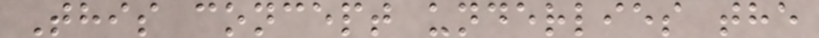This concept underlies the
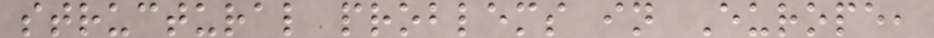structural problems in Europe,
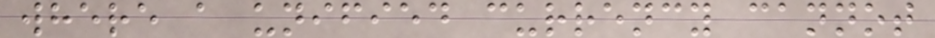where a unified currency cannot
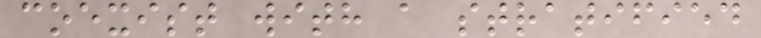coexist with a stratified
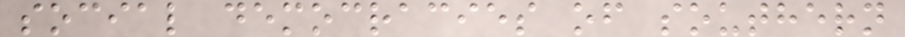social democracies of southern
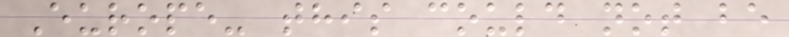Europe- this could not be
